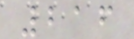216
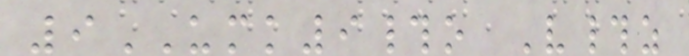9UMK9#o V#z
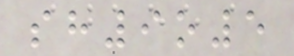sh9o5
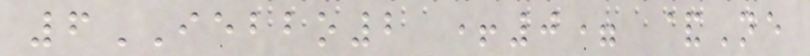6IEBBO2 +0= &Ne
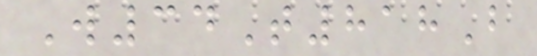W34T818B
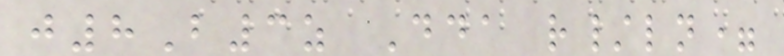j8B3z Dda r/ln=
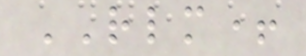RLM+
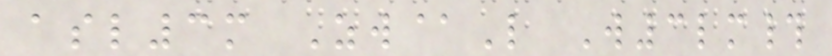asl3m Zw@L W3lm#
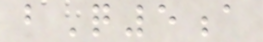bQ5a
